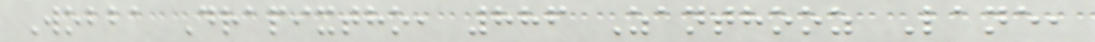Wobba Drapixtho, 886 Zanthooz Lane,
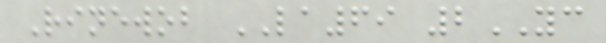Rinewob LA69 2YC
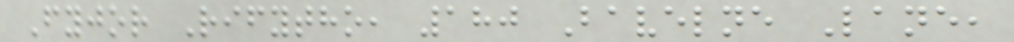Fyjor Rifytho, 180 Bavelne Lane,
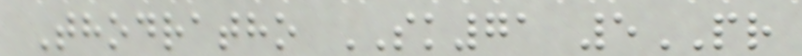Thodratho SK71 5PR
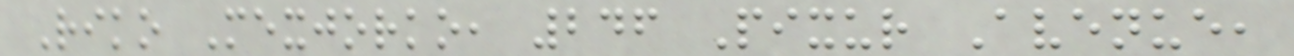Riko Mexjorko, 246 Pixur Avenue,
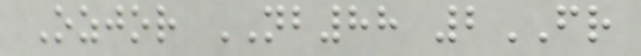Ozjor NB88 2FR
